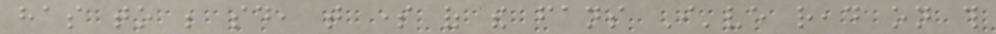has to be said, that some of the fans I've read on this
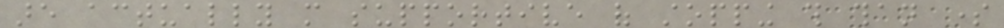are actually more supportive of stopping this than some
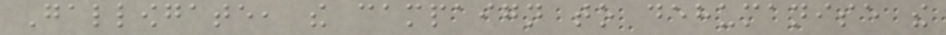Gallowgate, the campaign to dehumanise the
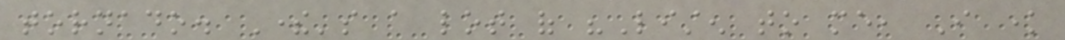tornado. There's a lot of "Listen to me, I know
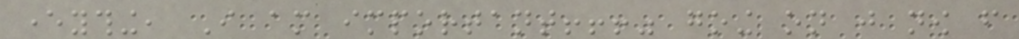everything, I am important!!!" going on just now from
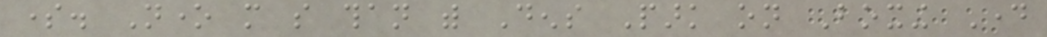some. None more so than with Dens Park on Boxing Day
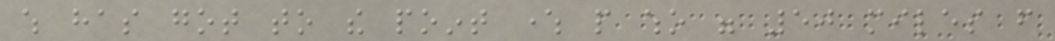which has got to the point where people who were 50 miles from
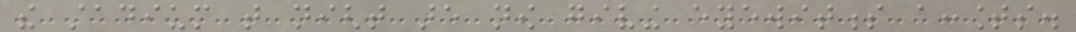the stadium that night are now giving eyewitness accounts.
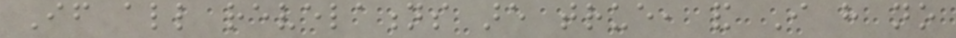If all revelations are true, and I have no
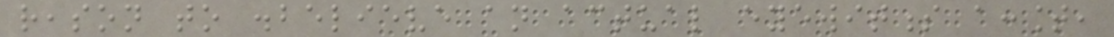reason to disbelieve an actual eyewitness account,
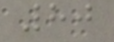80
